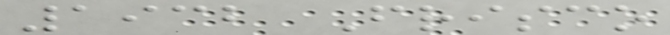1932 Frisco
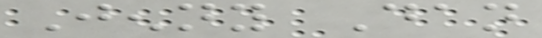Jenny Dan
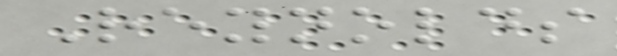Reynolds
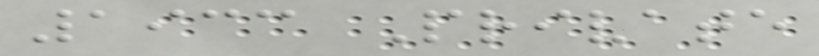1933 Private
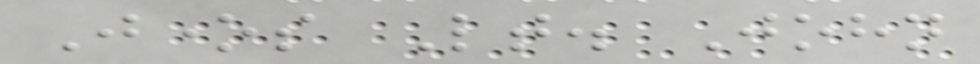Jones Lt. John
